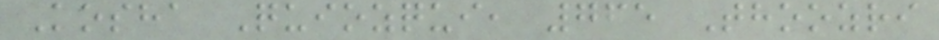Kosha Quiozqui, 765 Thoozri
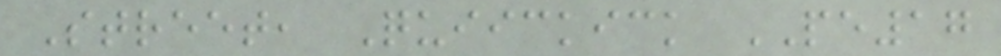Street, Quiickick PE17
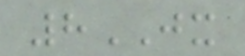8JX
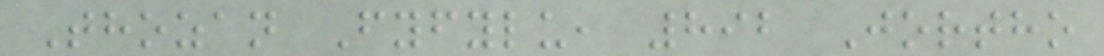Thozan Fyfylu, 892 Jortho
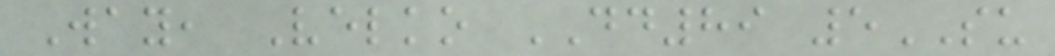Way, Velko DD89 5SU
